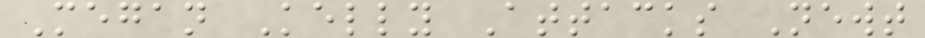Megan Kelly Attacks Newt
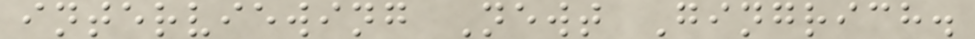interviewing Newt Gingrich.
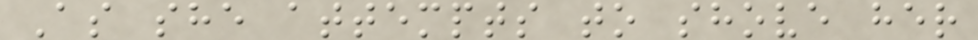As she attempts to shove her
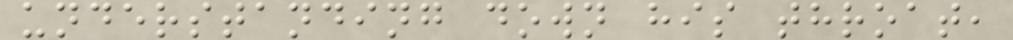understanding down his throat,
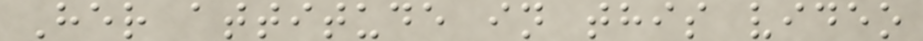Her attitude in this video
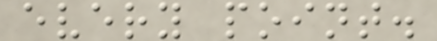every point.
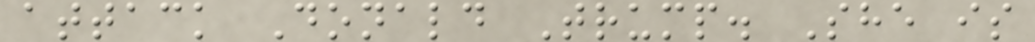attack Donald Trump. She is
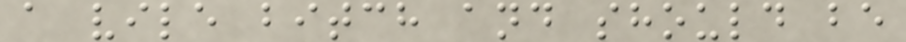a vile bitch and should be
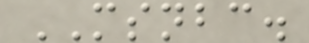MSNBC.
